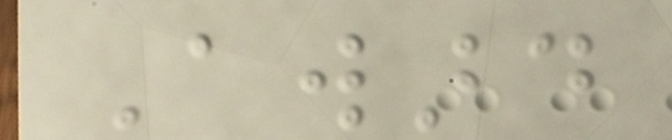Award
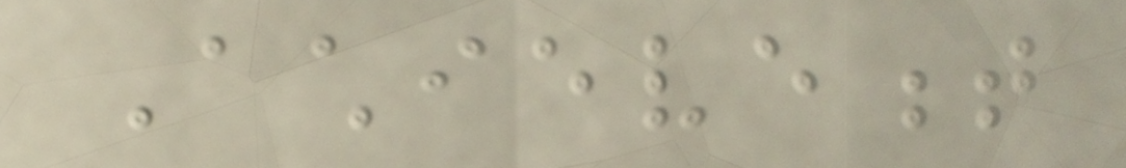Achievement
